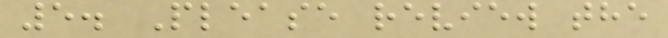5. Please review the
